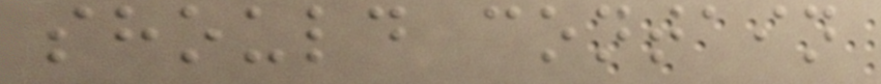should contain
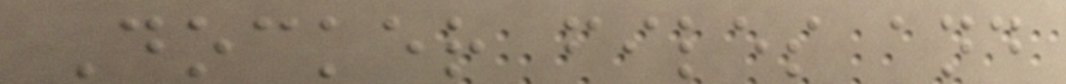Docker files and
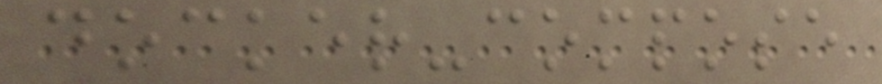docker-compose
